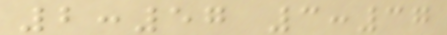2:57 3:37
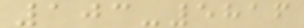103-5816
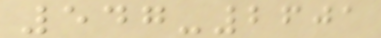547-2601
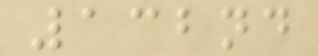132nd
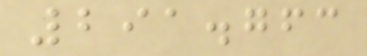291.763
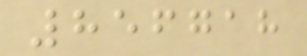856718
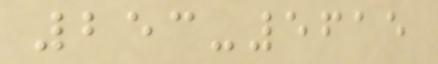253-5615
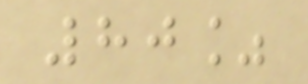80%
